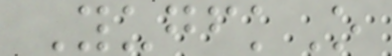YugfkO
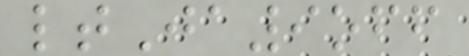ltJa9off
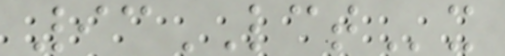93LCTx
